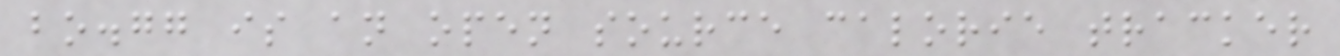bo.gg is an open source calorie tracker
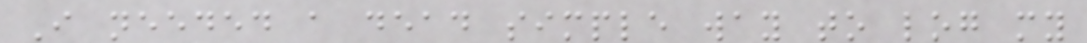I needed a dead simple way to log my
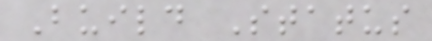Build Status
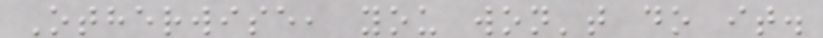Otherwise, you won't do it.
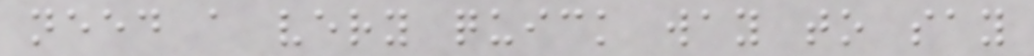need a very quick way to say
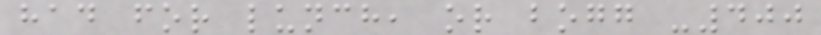had for lunch, or bogg -400
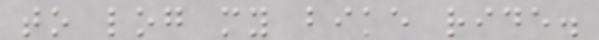to log my bike ride.
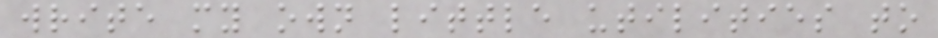write my own little utilities to
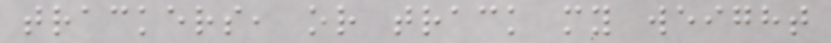trackers, or track my weight
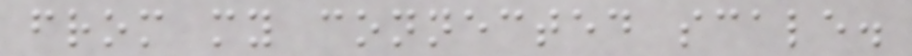from my connected scale.
